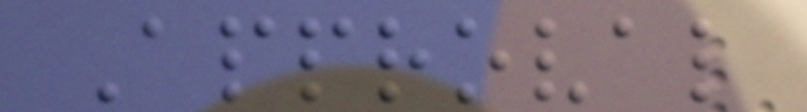Approval
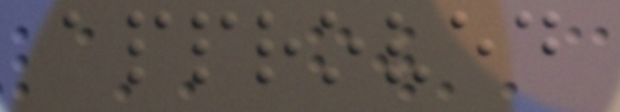approved
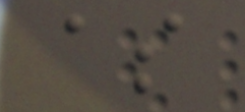as
